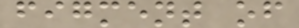figment of
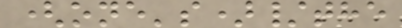(one's)/the
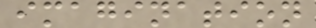imagination
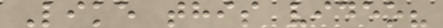Like this video?
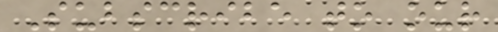Subscribe to our
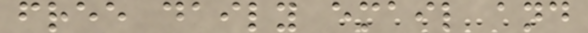free daily email and
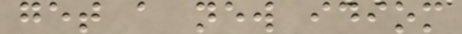get a new idiom
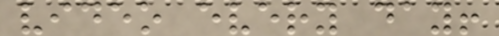video every day!
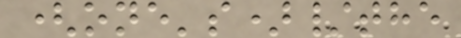(one's)/the
